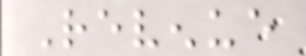Revenue
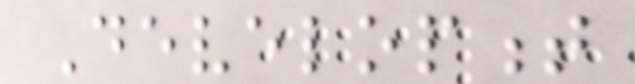Development
